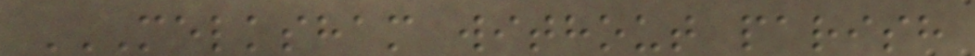MELKSHAM WITHOUT PARISH
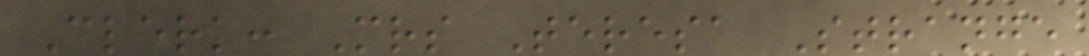Clerk: Mrs Teresa Strange
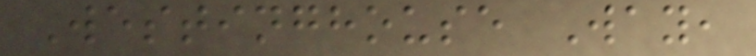Westinghouse Way,
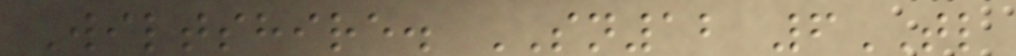Wiltshire. SN12 6TL
